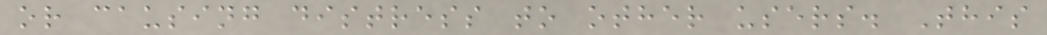or causing distress to other users. This
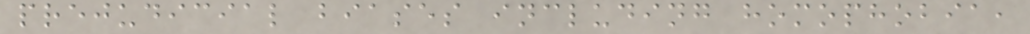prejudicial biases including homophobia,
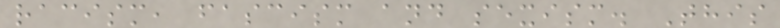racism, fascism and sexism. This
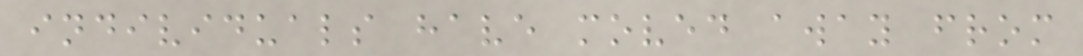individuals have moved away from
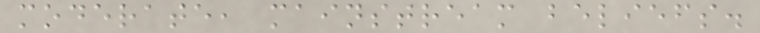moderate, mainstream beliefs.
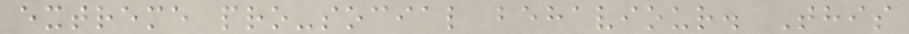extreme pro-social behaviour. This
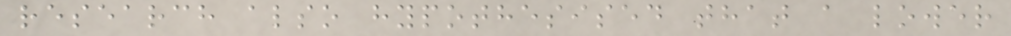research also hypothesised that a lower
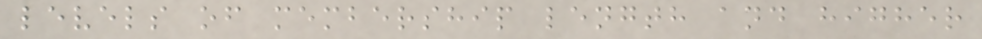levels of membership length and higher
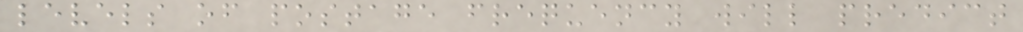levels of postage frequency will predict
